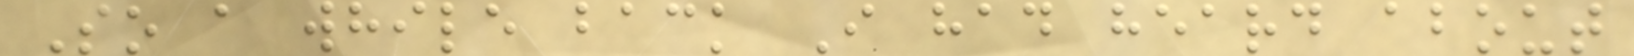So a while back I had heard about
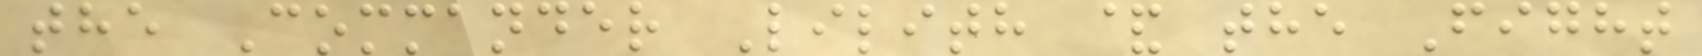the Commander Lilith & the Fight
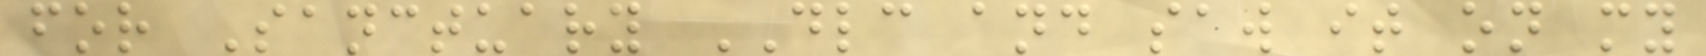for Sanctuary DLC and saw it on my
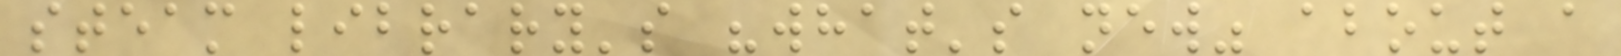steam library's "what's new" about a
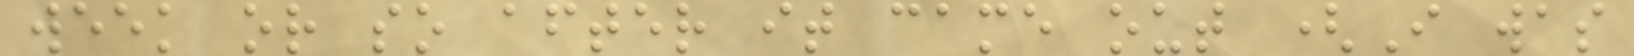week or so after it came out (I was
